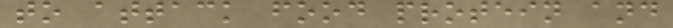to attack food protein and
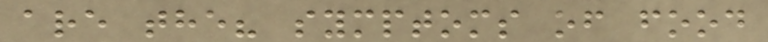are the? symptoms of food
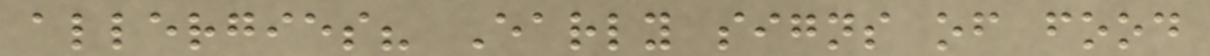allergies? Early signs of food
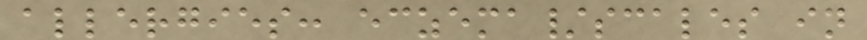allergies: eczema/scales in
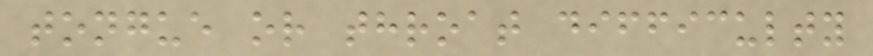tongue or throat difficulty
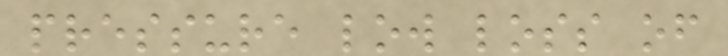pressure low loss of
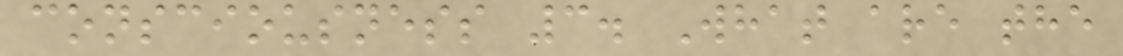consciousness 3. What are the
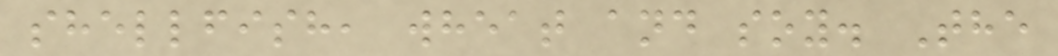shellfish, wheat and soy. The
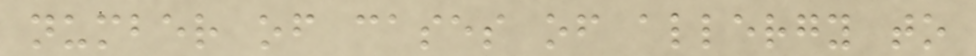number of cases of allergy to
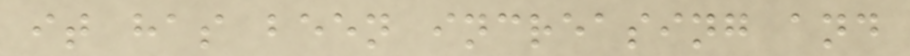it has been increasing and
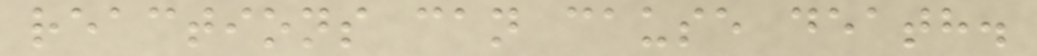reactions can cause death.
